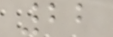22
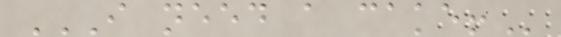I NEED A CAKE!
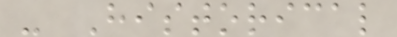- Historical
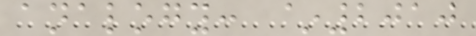analogy: ~2010
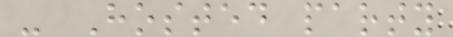- Hosted party
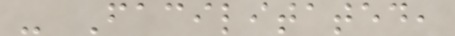- Facilitated,
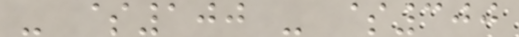- $100 - $300
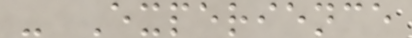- Experience
